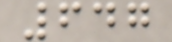647
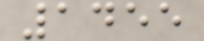1455
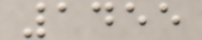1455
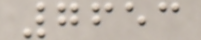7653
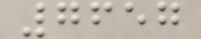7657
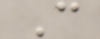C
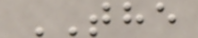THE
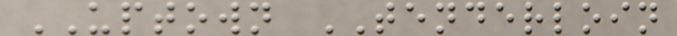UPTOWN TENDERLOIN
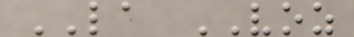LA VOZ
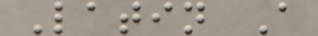Latin A
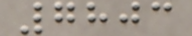7803
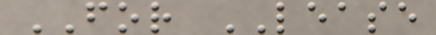FOR LEASE
